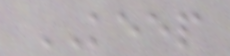KEEP
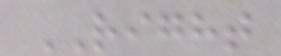RIGHT
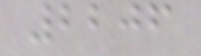2206
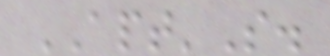APT'S.
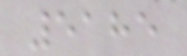5185
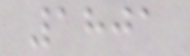1801
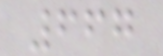667
